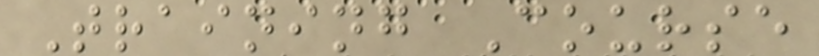Training Course
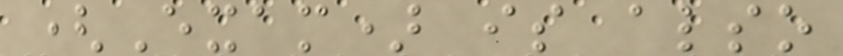(Exam) is also
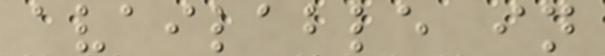available in
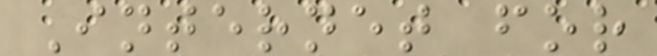Internet for
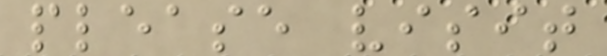please visit
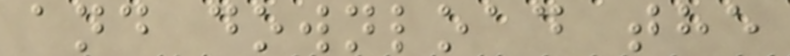and download the
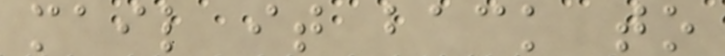mail it back to
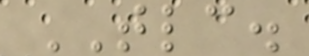TLC.
